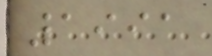1991
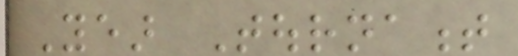Year Tournament
